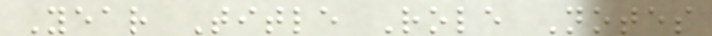Year Title Role Notes
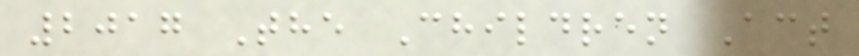2017 The Children Act
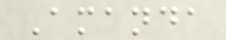Amanda
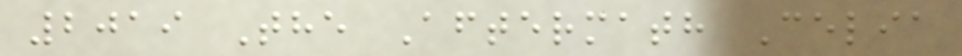2019 The Aftermath Celia
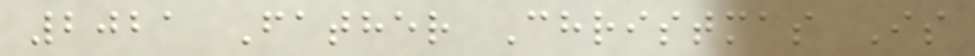2021 Father Christmas Is
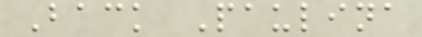Back Paulina
